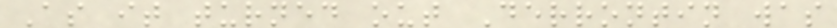As it turned out Derrontin was
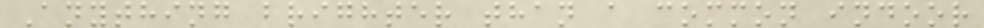Anything brighter than a common indoor
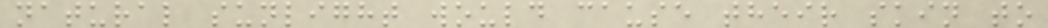natural sunlight would cause their skin to
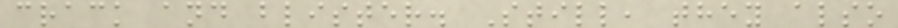crack and blister. Still, they also
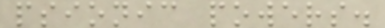psionic powers.
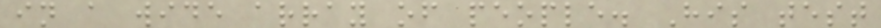in a wide array of people. His test
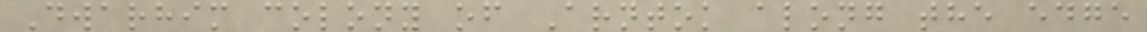Dwarhim colony of Arntok along the edge
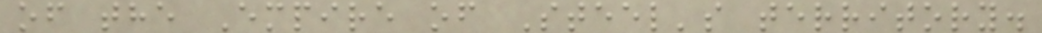of the Empire of Steel's territory.
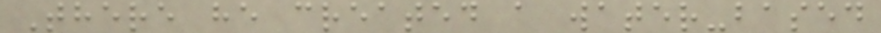There he created a water-based
